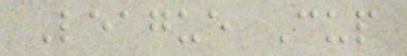League Cup
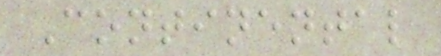Continental
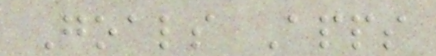Goals Apps
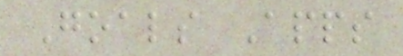Goals Apps
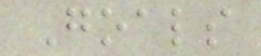Goals
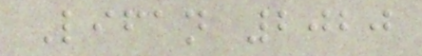Lifan 2020
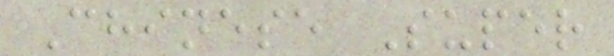Chinese Super
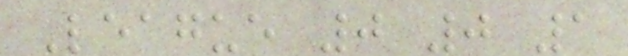League 0 0 1
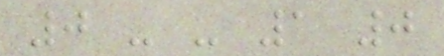0 - - 1 0
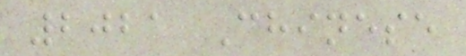2021 Chinese
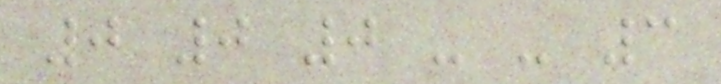0 0 0 - - 3
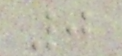0
